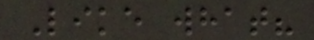Like what?
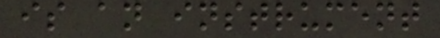is an instrument
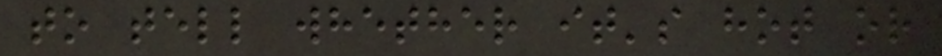to tell whether it's hot or
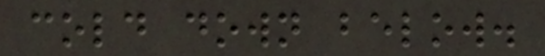cold down below.
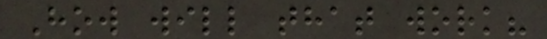How will that work?
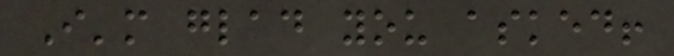I'm glad you asked!
